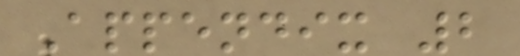Appendix 2
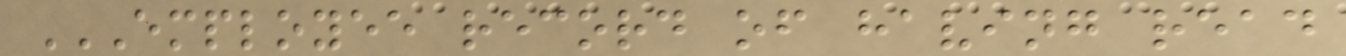EMPLOYEE RECORD OF HAVING READ
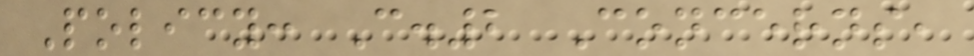Policy: C.2 Concerns,
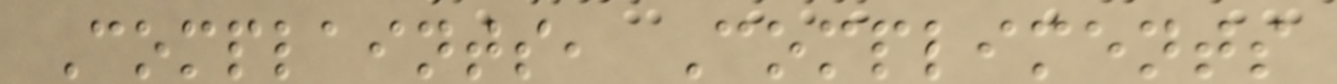Complaints, Compliments
